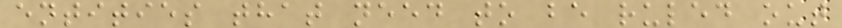entities that need to be ruled out
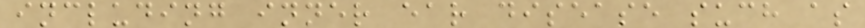including inner ear disease such as
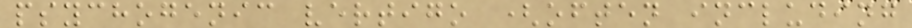psychogenic vertigo (often including
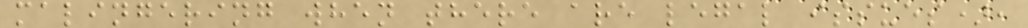malingering when there are legal issues),
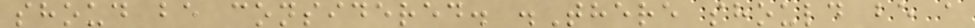shoud be considered. .There should be a
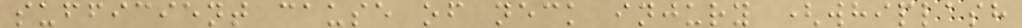sufficient cause of neck injury (whiplash
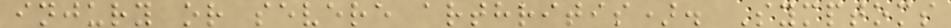injury or severe arthritis). Symptoms
